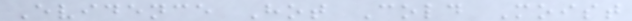Evidence Hot Cold Moist
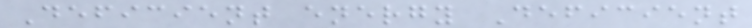Deficient energy Deficient
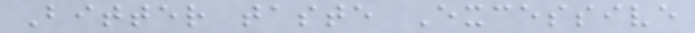Bitter taste Excessive
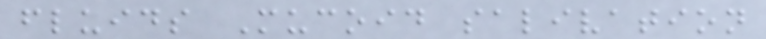fluids Mucoid salivation
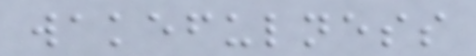wakefulness
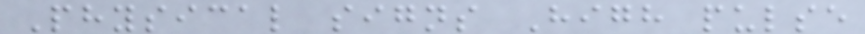Physical signs High pulse
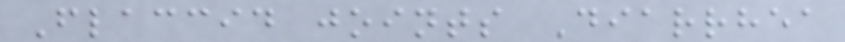Flaccid joints Diarrhea
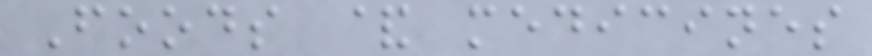Foods & medicines
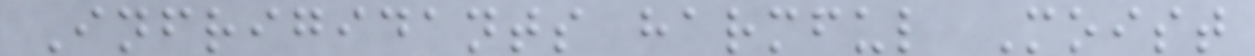Infrigidants harmful Moist
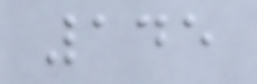145
